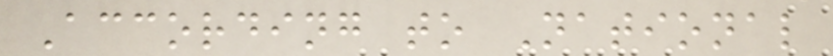According to National
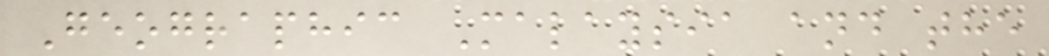Geographic Malaysia and the
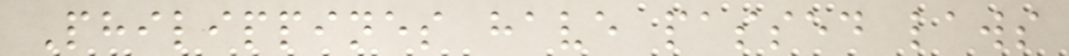Philippines have passed laws
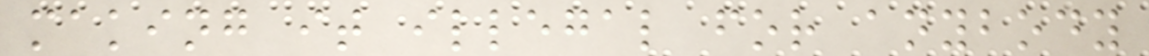making it illegal for anybody
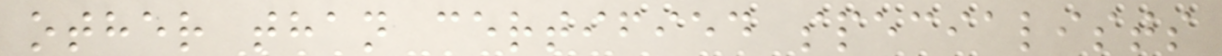other than certified specialists
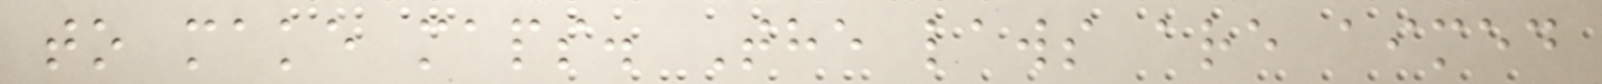to make maps. The laws are aimed
